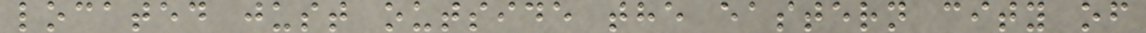located just outside the eastern city of
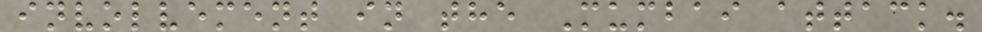involvement in the Mumbai attack.
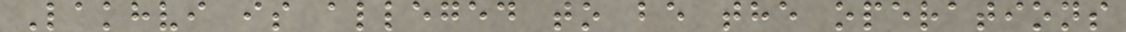Lakhvi is alleged to be the operations
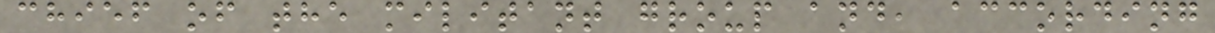chief of the militant group and, according
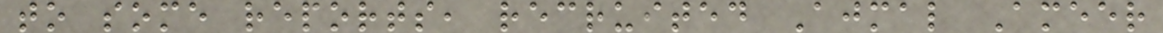to some reports, recruited Ajmal Ameer
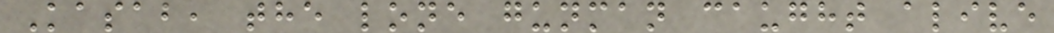Kasab, the lone gunman caught alive
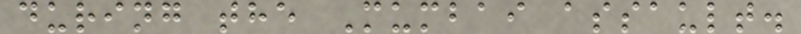during the Mumbai assault.
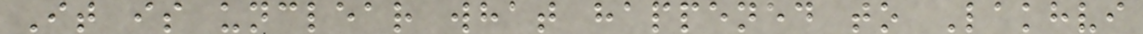It is unclear what happened to Lakhvi
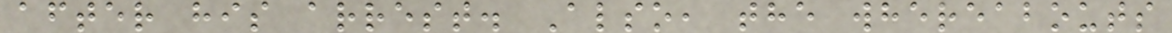after his arrest. Also, the whereabouts
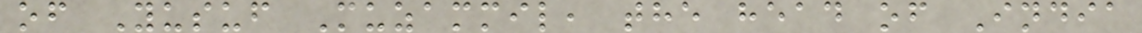of Yusuf Muzammil, the head of India
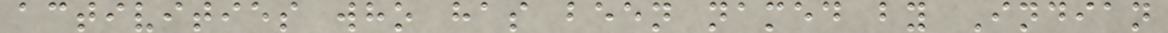activities who has been named by Indian
